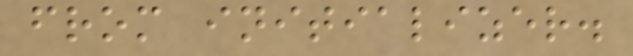from initializer.
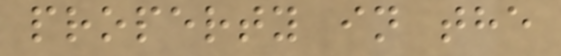property in the
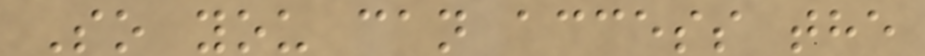So you can access the
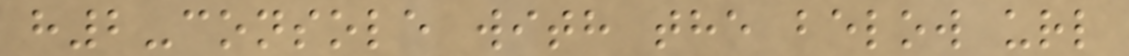h2-console with the below url
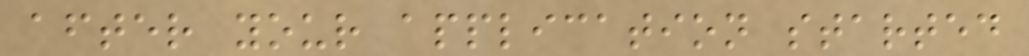after your application started
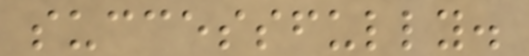successfully.
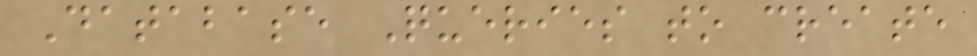Database Queries to create
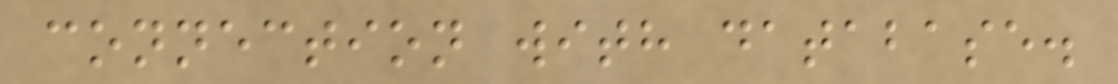connection with database.
